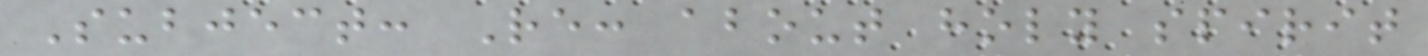Subject: Re: about holy spirit
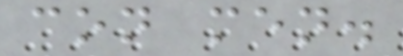con men.
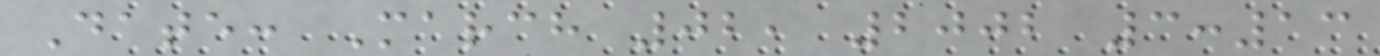Date: March 02, 2002 3:13
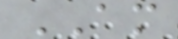AM
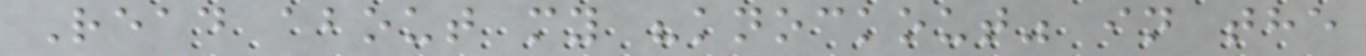Read about my "knockout" in the
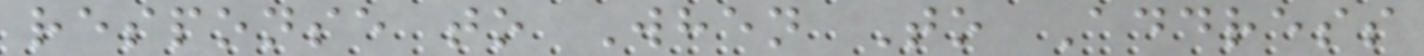response to When To Address
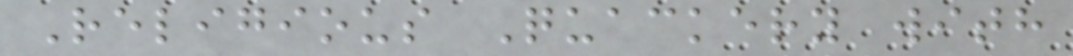Religious Quackery with
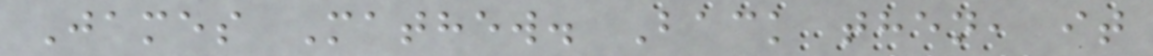James Mathew. Back then, it
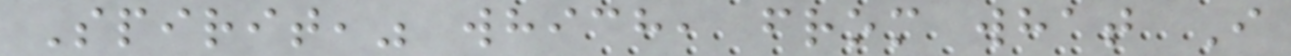Spirit," which, from what I
